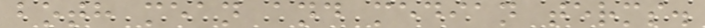both mean and median terms.
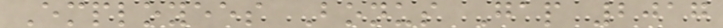Employees Bonus Gap 2017
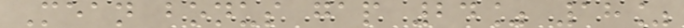Mean bonus gap 24% 18%
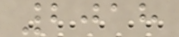2018
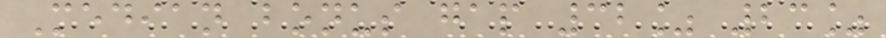Median bonus gap 32% 23%
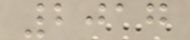2017
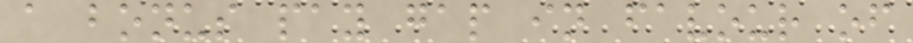a bonus pay gap in favour of
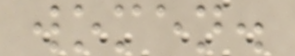women.
